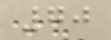70
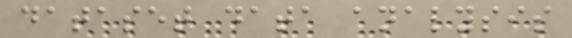dataset data analysis
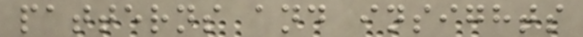patterns and insights
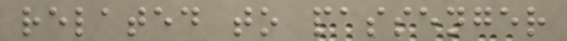related to passenger
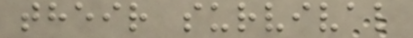their survival
